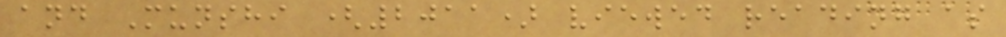and Munshi (2011) viewed reading as
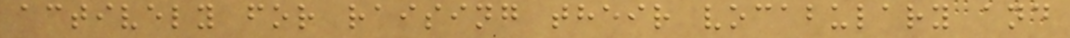actively for raising their vocabulary and
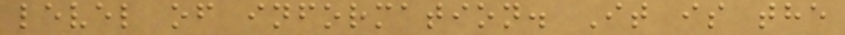level of information. It is the
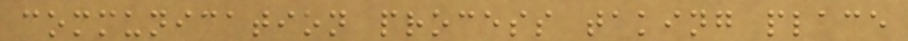communication process taking place
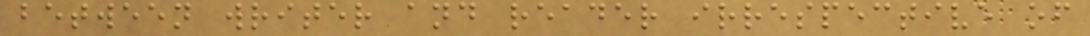between writer and reader irrespective of
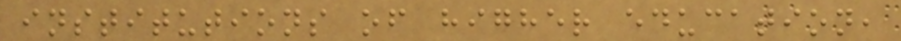institutions of higher education,
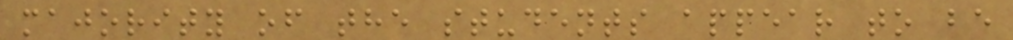majority of the students appear to be
